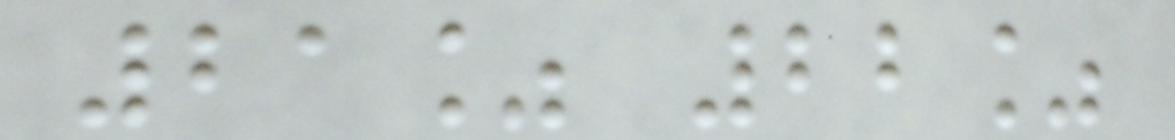21% 22%
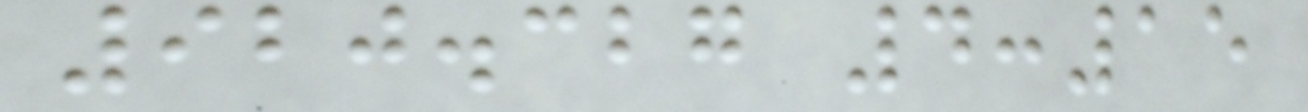920.327 4:15
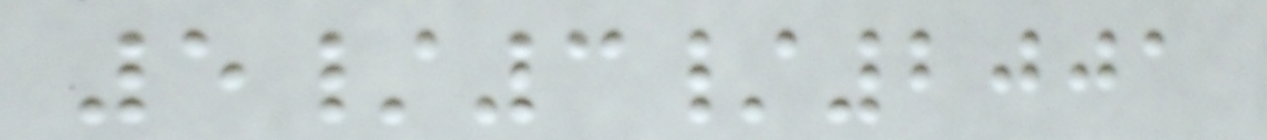5/3/2001
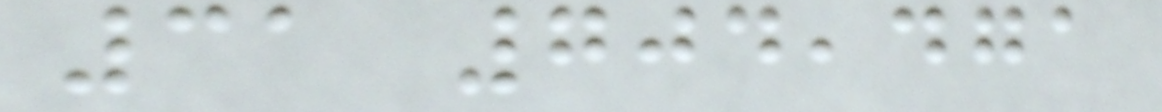31 704,471
